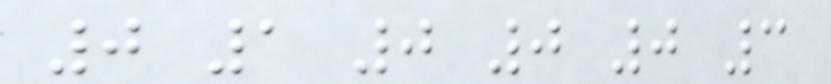0 1 0 0 0 3
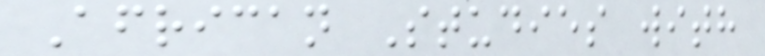African Studies with
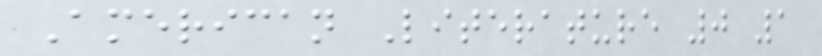American Literature 0 1
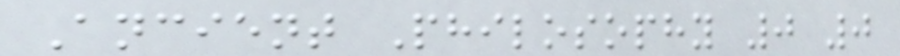Ancient Philosophy 0 0
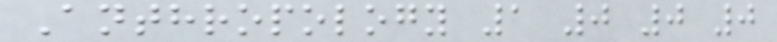Anthropology 1 0 0 0
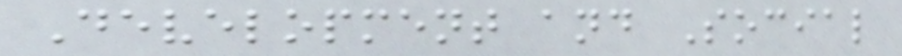Development and Social
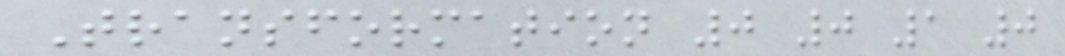Transformation 0 0 1 0
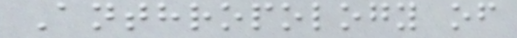Anthropology of
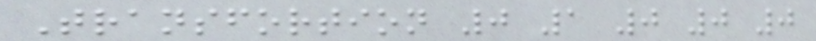Transfortion 0 1 0 0 0
